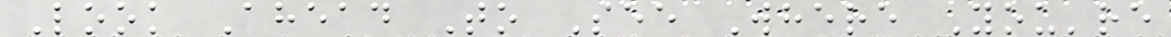Look Ahead To See Where You're
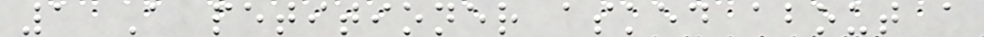1 A petitioner asked about a
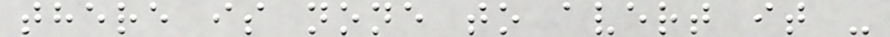there is none to avert it -
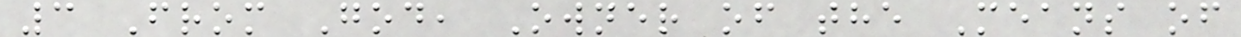3 From God, Owner of the Means of
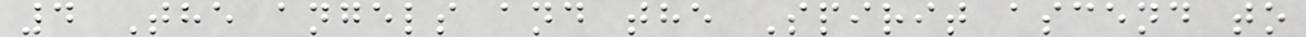4 The angels and the Spirit ascend to
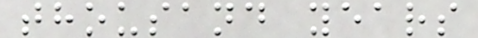thousand years
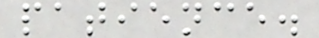patience.
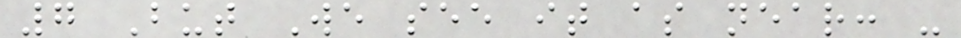7 But We see it as near: -
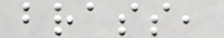brass,
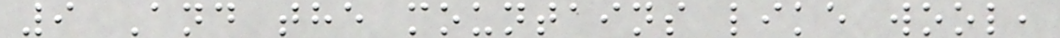9 And the mountains like wool,
